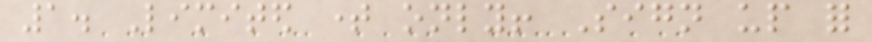1. Limited time only! Sign up for
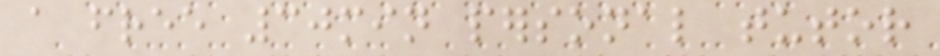a free 30min personal tutor
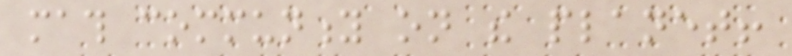math community on the planet!
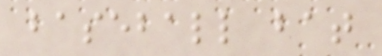baseball bat
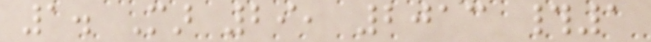1. Mar 29, 2013 #1
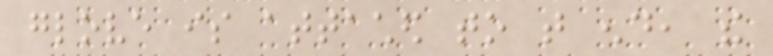glove is attached to that end, the
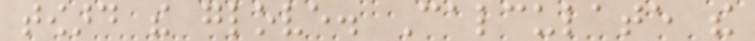toward the glove. Calculate the
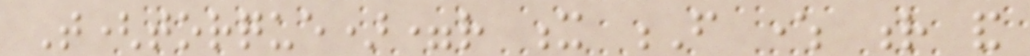T(torque)=r x F where r and
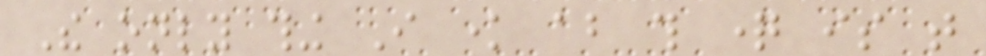The only thing I know about this question is that
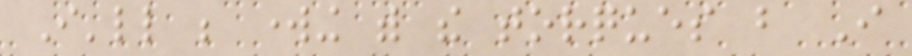I'll be working with the torques but I
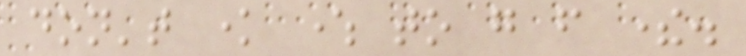don't know where to go from there.
